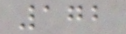172
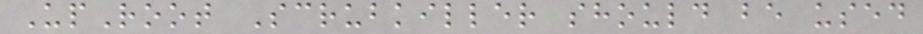UpRoot Scrubkiller should be used
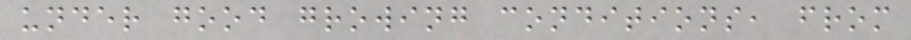under good growing conditions, from
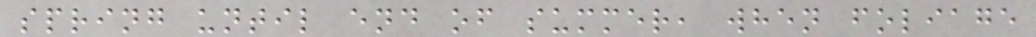spring until end of summer, when foliage
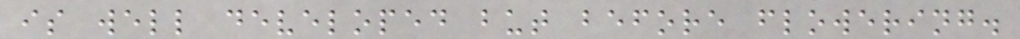is well developed but before flowering.
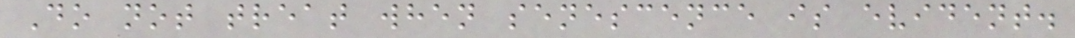Do not treat when senescence is evident.
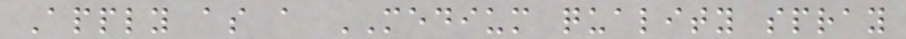Apply as a MEDIUM quality spray
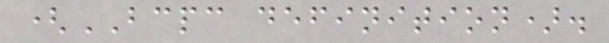(BCPC definition).
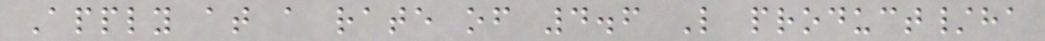Apply at a rate of 4.6 L product/ha
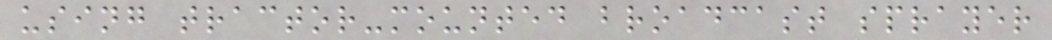using tractor-mounted broadcast sprayer
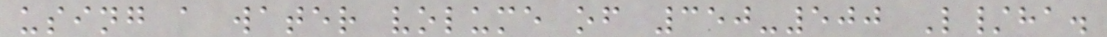using a water volume of 350-500 L/ha.
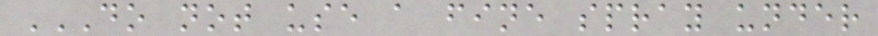DO NOT USE A FINE SPRAY UNDER
